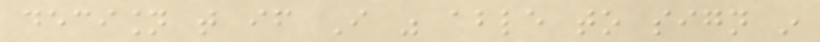decision that if I was able to sign in
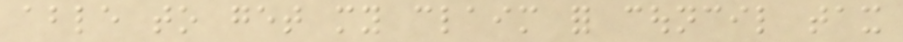able to get my claim for council tax
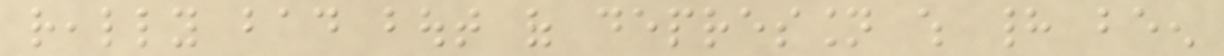really bad bout of depression which had been
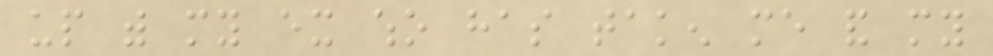up with my ex who has taken me and my
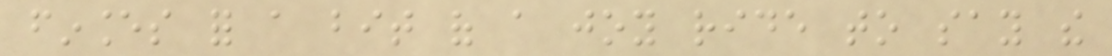finances for a bit of a joy ride to say the
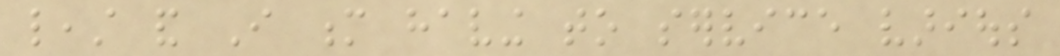least and I m having to service various
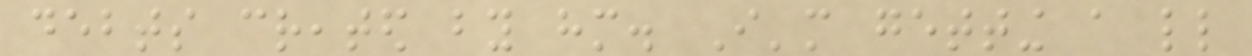debts created by him. I'm getting a little
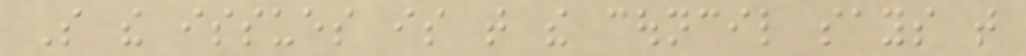So the issues is that the council says that
